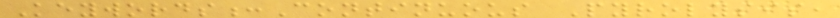Keywords:Continuous Pyrolysis,
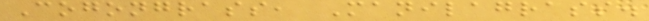Cogongrass, Manilagrass.
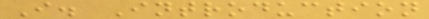I. Introduction
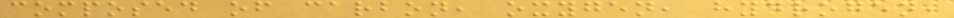composed of carbon, oxygen, hydrogen,
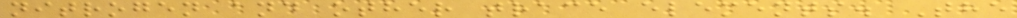nitrogen and other trace elements. The
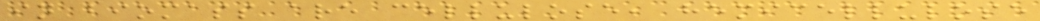in biomass are cellulose, hemicellulose
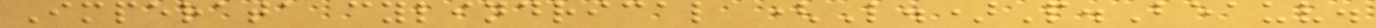Imperata cylindrical (L.)P.Beauv.
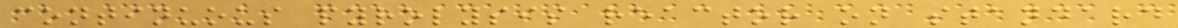continuous pyrolysis reactor on standard
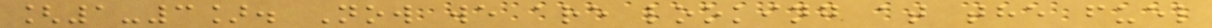[1-3]. Now we are looking at the fuel
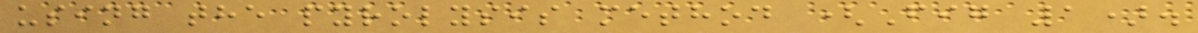using the pyrolysis method (Fig 1).
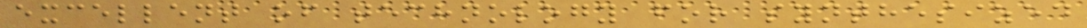excellent of technology for synthesized
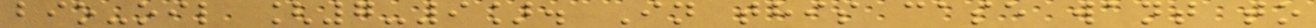bio-oil [7-9]. In this case want to
